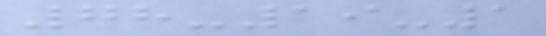78-19-1
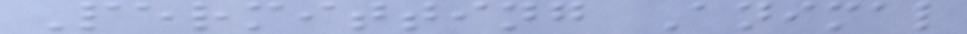Permitting Animal
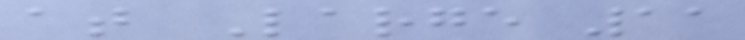at Large 11
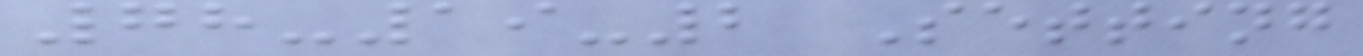78-19-2 Setting
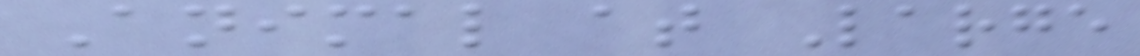Animal at Large
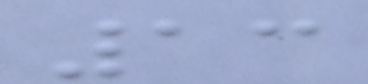13
